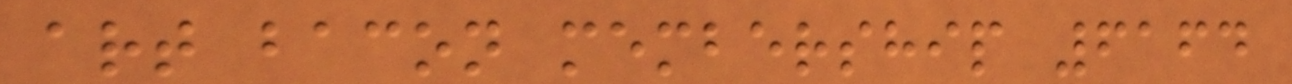art bacon membership 6164
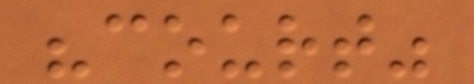"court"
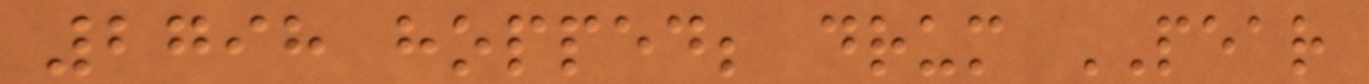2798 hopped; drum PEAR
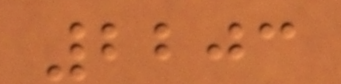2203
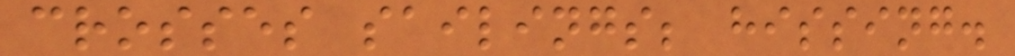crosses sailings; hissing.
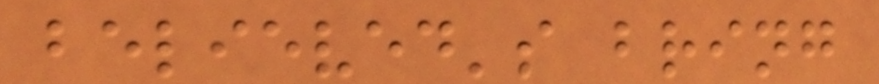believed's bring
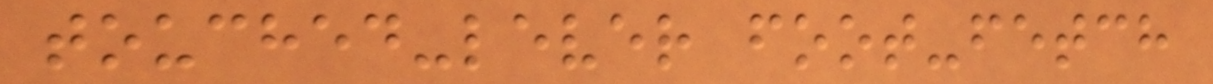touched-lever foot-fetch
